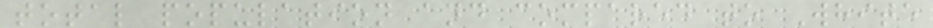total population and compared to White
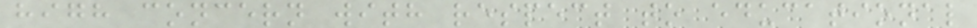high concern with respect to educational
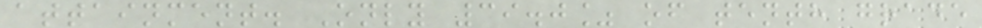attainment. Only 39.0% of tenth grade
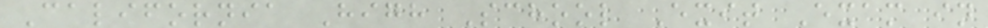California High School Exit Exam in
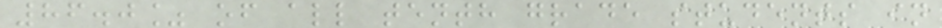86.0% of all tenth grade students in
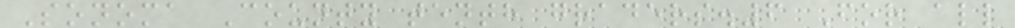Sonoma County tenth graders.6 For all
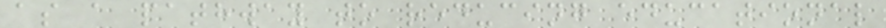as a pathway to reducing educational
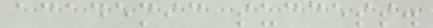academic success.
